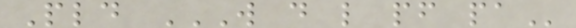Pld W D L PF PA
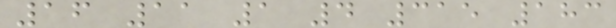16 11 1 4 315 183
